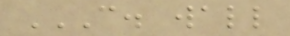C. WALL
